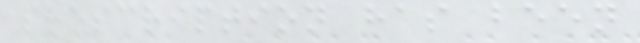prescription has been
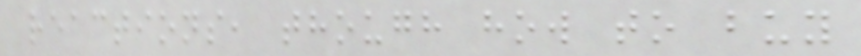reactions, though how to buy
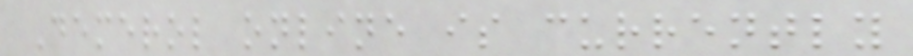Demerol online is currently
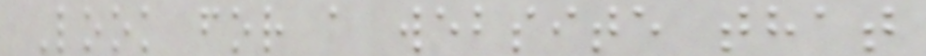Look for a website that
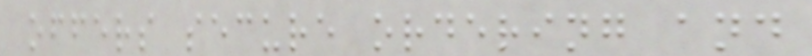offers secure ordering and
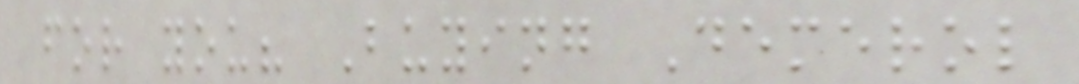for you? Buying Demerol
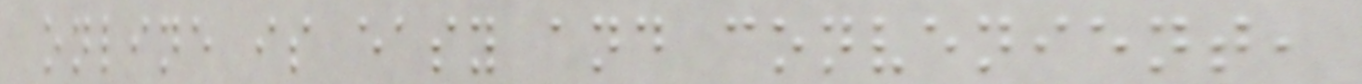online is easy and convenient,
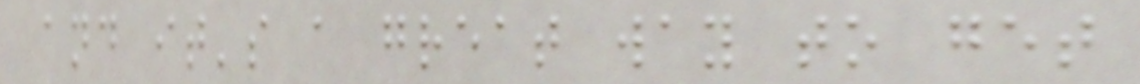and it's a great way to get
